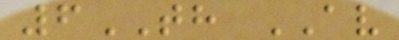6TH AV
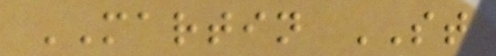MARTIN ST
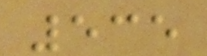535
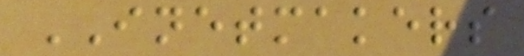INETMAKERS
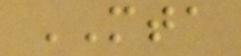MTA
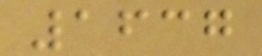1637
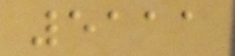5111
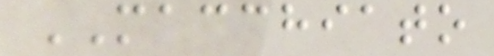MACCHIATO
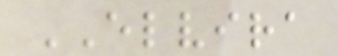ELVIRA
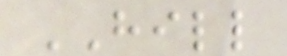HILL
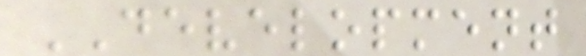DEVELOPMENT
